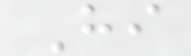Hi
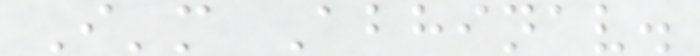I'm Abhinav.
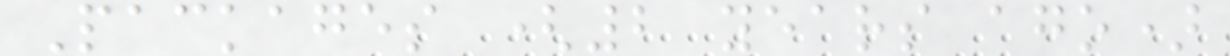Packages (2 years ago)
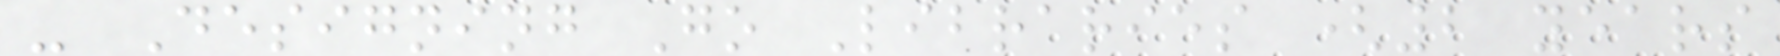- Designing Go Libraries (2 years
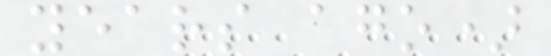years ago)
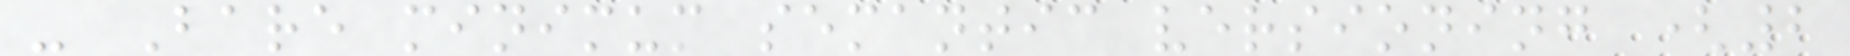- Bare minimum semantic versioning (2
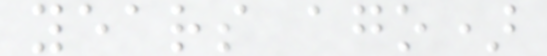years ago)
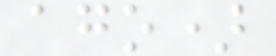ago)
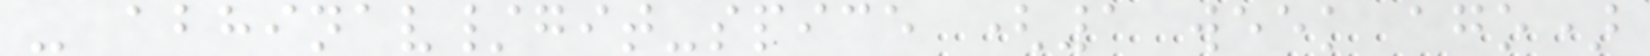- abhinav/git-spice (1 week ago)
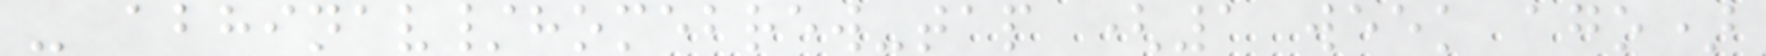- abhinav/homebrew-tap (1 week ago)
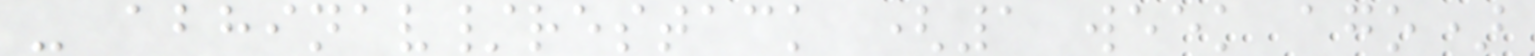- abhinav/restack (1 week ago)
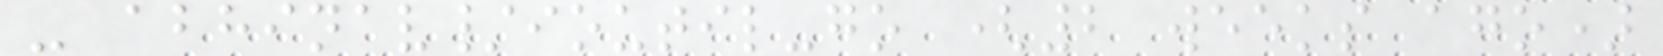- abhinav/ioutil-go (2 weeks ago)
